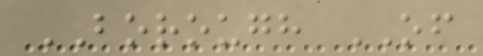BOROUGH OF
